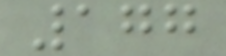177
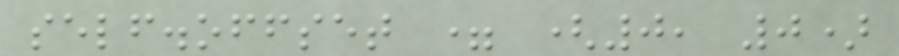self.offset = (0, 0)
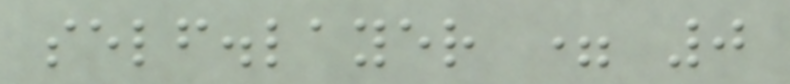self.layer = 0
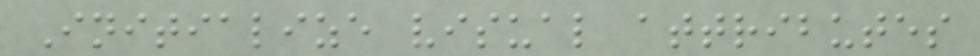Initialize visual attributes
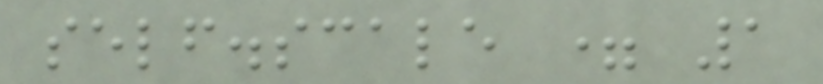self.scale = 1
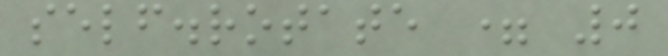self.rotate = 0
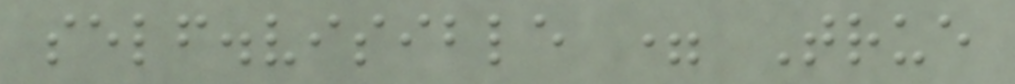self.visible = True
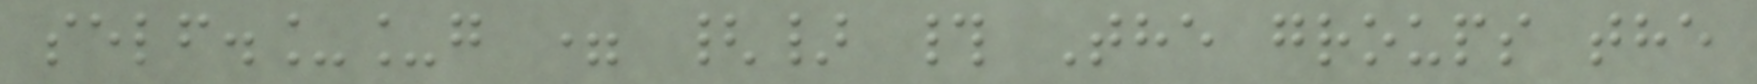self.__g = {} # The groups the
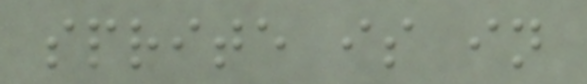sprite is in
